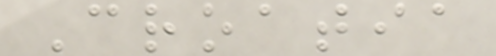Croatia
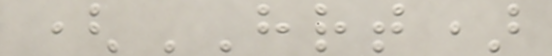(HRT)
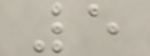5
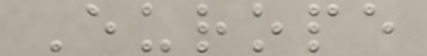Europe
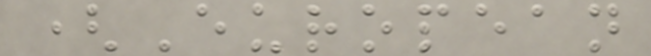(European
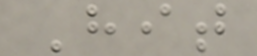Hit
